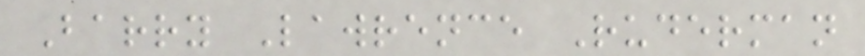Barry Lawrence Ruderman
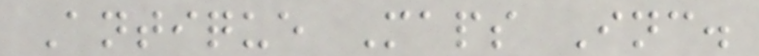Antique Maps Inc.
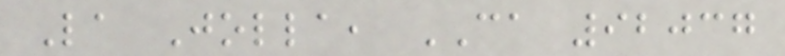La Jolla, CA 92037
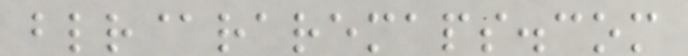blr@raremaps.com
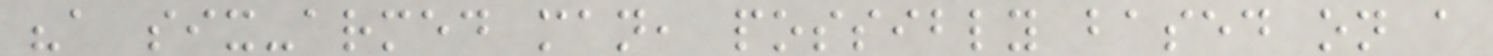"a six-armed man, possibly based on a
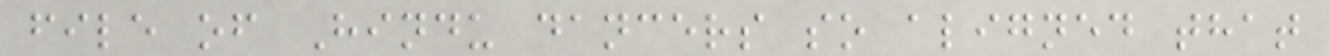file of Hindu dancers so aligned that
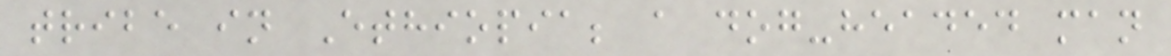tribe in Ethiopia; a dog-headed man
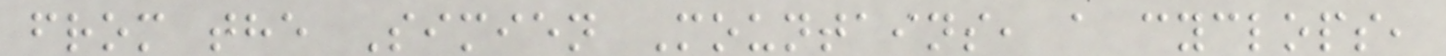from the Simien Mountains, a cyclops,
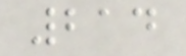214
